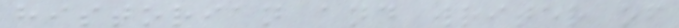historian and writer of
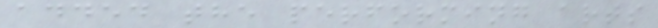added the performing arts
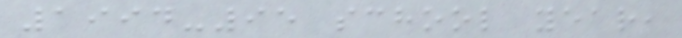1994-95 school year,
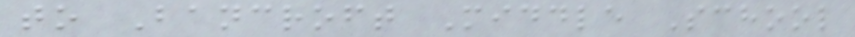to Bancroft Middle School
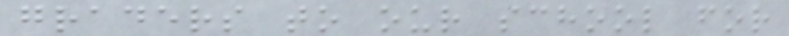graders to our school for
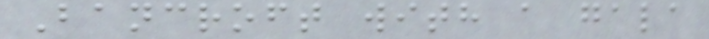Bancroft with a gala
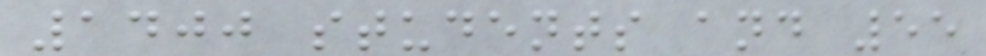1400 students and 55
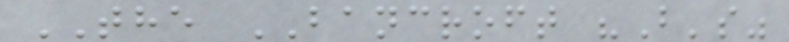THE BANCROFT "B's"
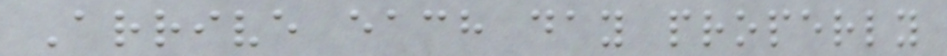Arrive each day properly
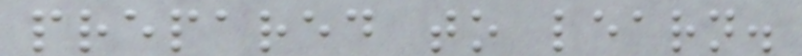prepared to learn.
